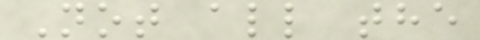Not all the
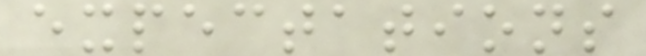expectations
